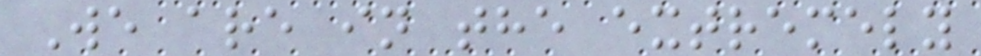We are in the extremely
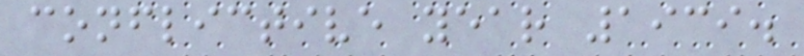conflictive year 1939.
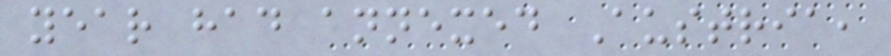year had annexed Austria,
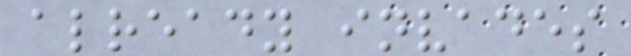already invades
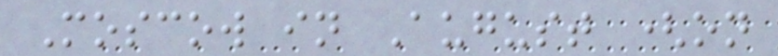Moscow in August (on
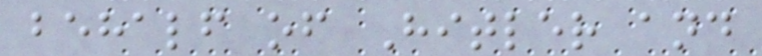behalf of Hitler and
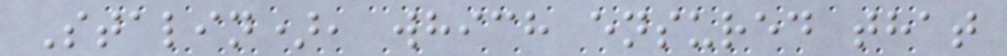Stalin), which ensured that
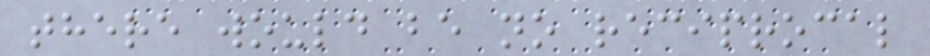there would be no reciprocal
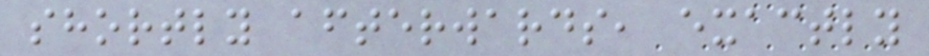shortly afterwards, exactly
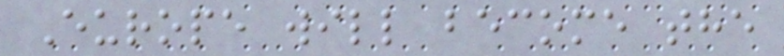Europe will become the
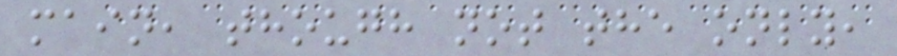main, though not the only,
